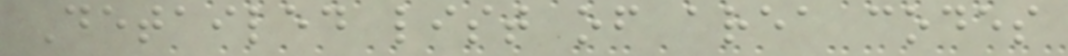Detailed list of area codes
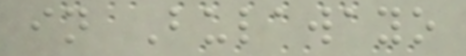in Bulawayo
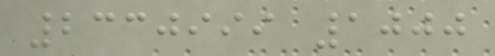2330999 1000
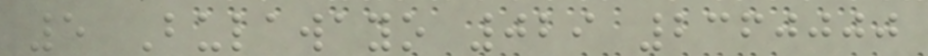5 Bulawayo 029 2360000
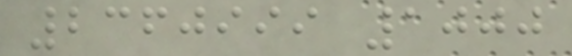2360999 1000
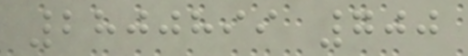2800899 700
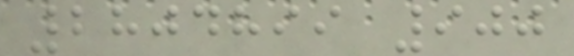2804899 900
